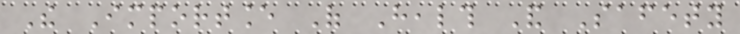The Importance Of Health And Safety
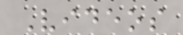Videos
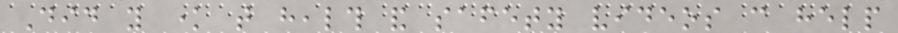Did you know that health and safety videos can help
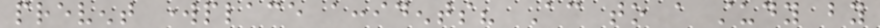prevent workplace accidents? According to a study by
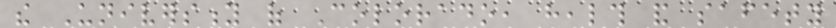the University of Colorado, health and safety
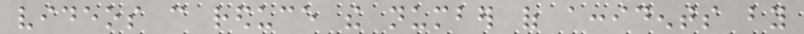videos can reduce the number of accidents by
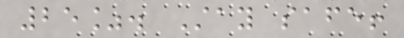25%. Stay safe!
